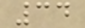34
